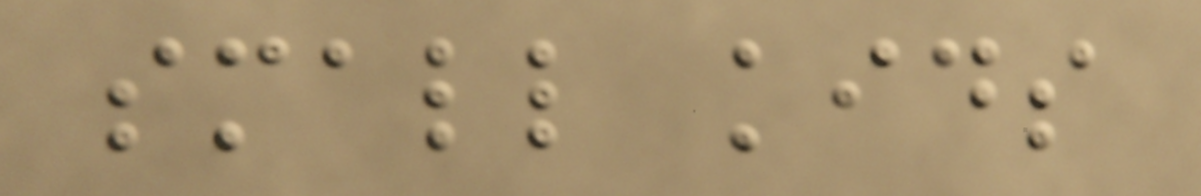small kids
